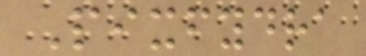Pixfydra
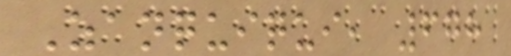Zanquiqui, 678
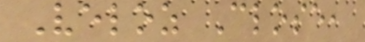Veloz Close,
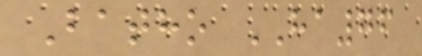Batho HA76
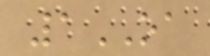1OA
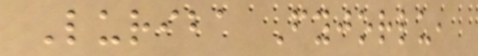Luriba Fyjorlu,
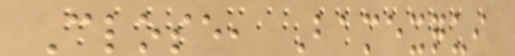Close, Bamexqui
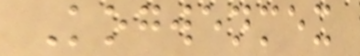Kogwenmex
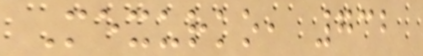Mexurko, 732
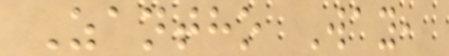Zantho Way,
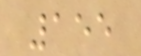155
